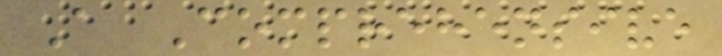A Comprehensive
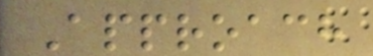Approach
